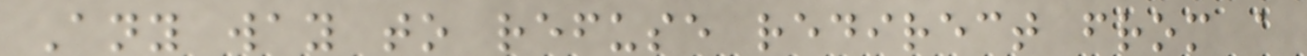Any way to refuse redirect from a
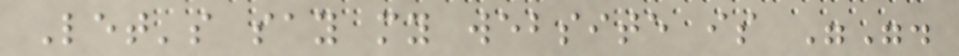Let's say my website is "".
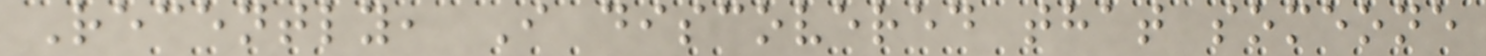Recently, I discovered that someone
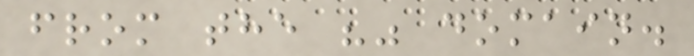from the "" domain.
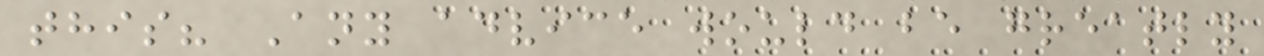this? Any advice would be greatly
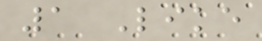1 Like
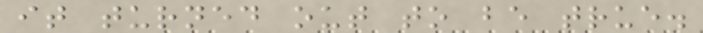it turned out to be true.
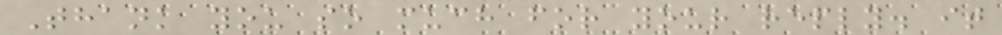Thank you so much for your reply. it
